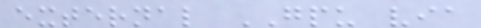external GPU via
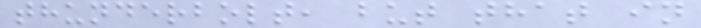thunderbolt, but that in
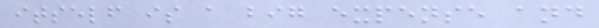itself is a big expense and
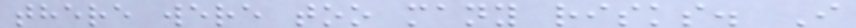there were too many risks. I
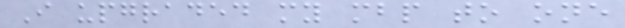I upgraded my mbp to one
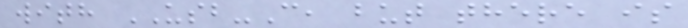with USB-C, but there is
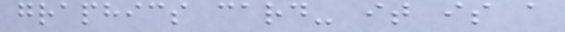graphics card- it is a
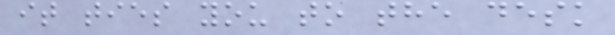it ties you to the desk
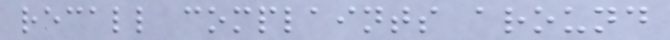recall complaints around
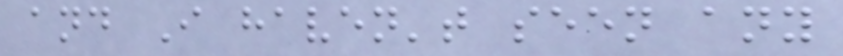and I haven't seen any
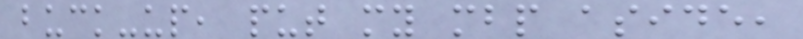buck-up, put my mbp aside,
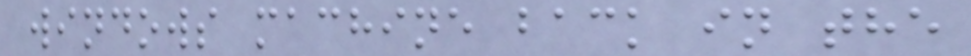windows machine back in the
